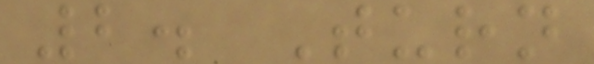2. Turn
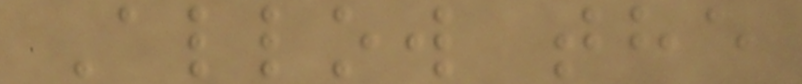Allow the
